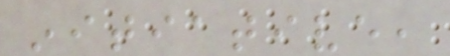initiative,
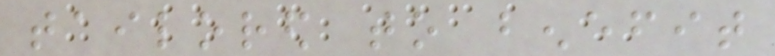tailored to benefit
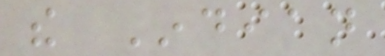the Indian
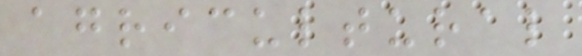agricultural
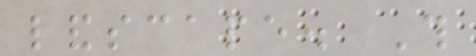landscape. This
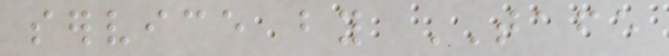service by TAFE
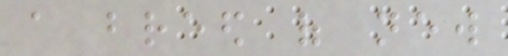a breed of new
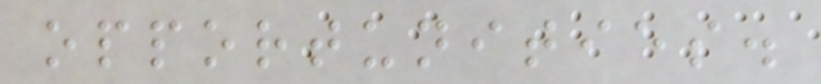opportunities.
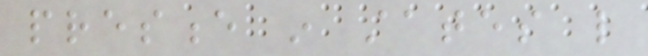presence in states like
